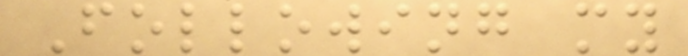Following my
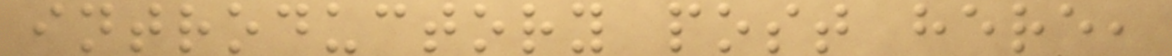introductory post here,
